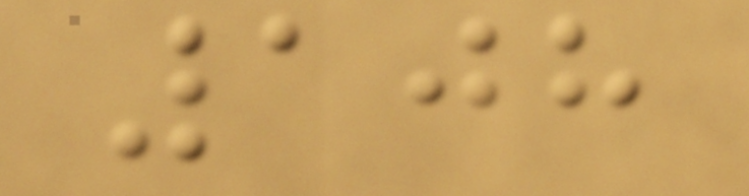108
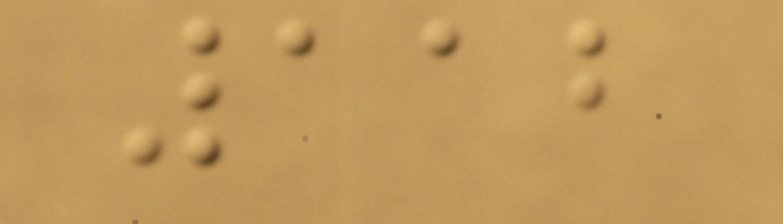112
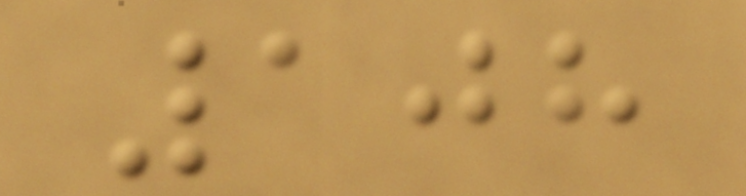108
